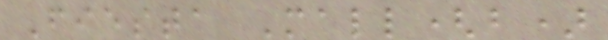Fiesta Mall(b)
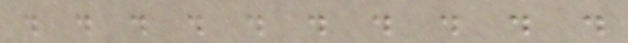. . . . . . . . . .
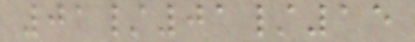01/01/15
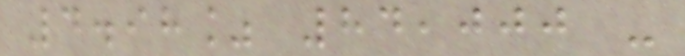4.98% 84,000 -
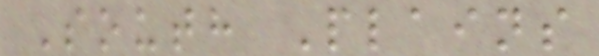South Plains
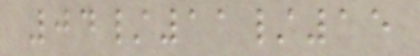04/11/15
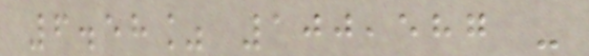6.58% 100,587 -
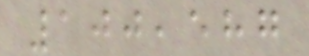100,587
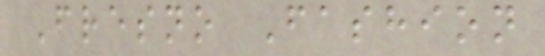Fresno Fashion
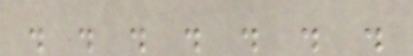. . . . . . .
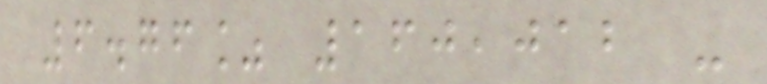6.76% 160,012 -
